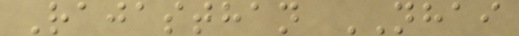Rajasthan NHAI
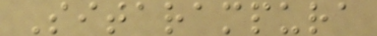Sitarampura
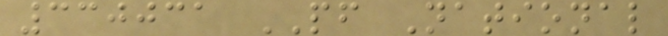330031 PF National
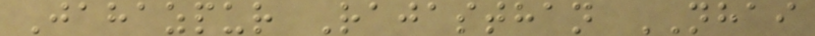Jahazpur Rajasthan NHAI
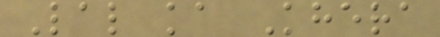Lal ka Khera
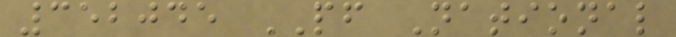352045 PF National
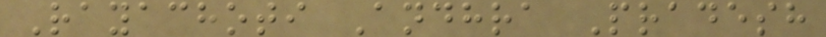Rayachoti Andhra Pradesh
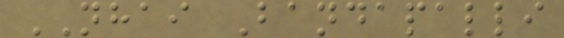NHAI Bandapalli
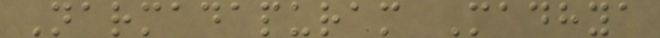Narmadapuram Madhya
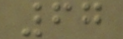67
